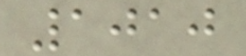1010
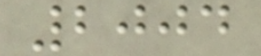2004
